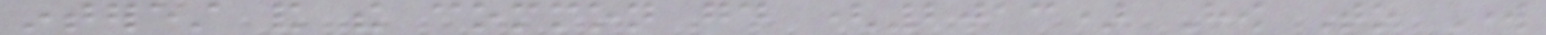interest and the common good (2013) How To Work
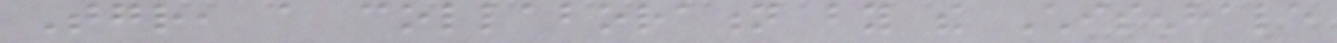Together, a collaboration by the Chisenhale
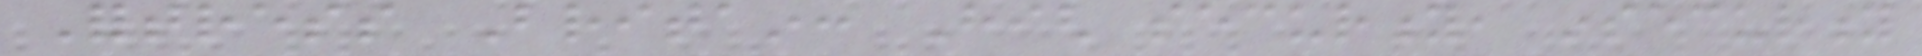Fortress Britain: High security, insecurity
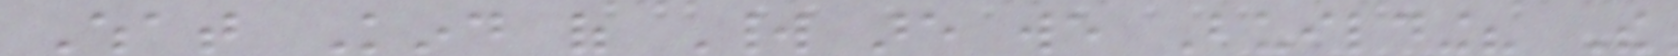What Kind of World are we Building? The
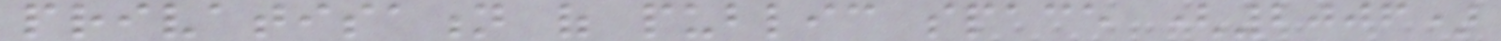privatisation of public space (2006)
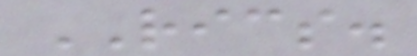RICS.
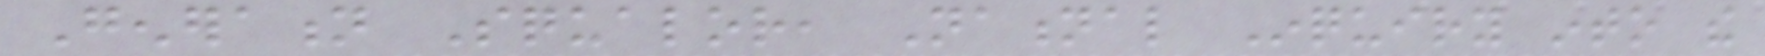Generation Squalor, National Inquiry into the
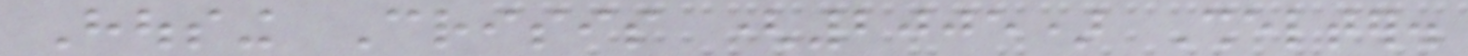Housing Crisis (2005) Shelter.
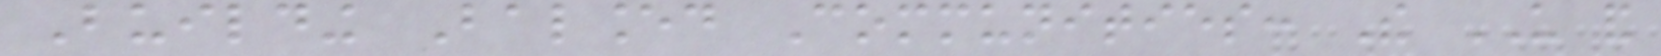Building Balanced Communities: The US and
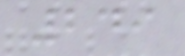249
